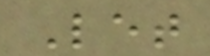Let
